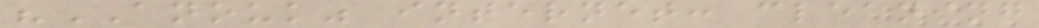"ANOUK" internet: cleaning
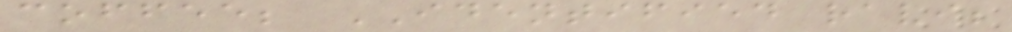coffee; IDENTIFIED ravi;
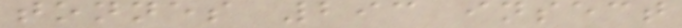tonnes 293 insect
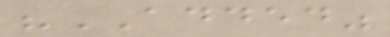"ADDED"
